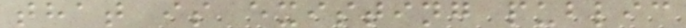that is existing public
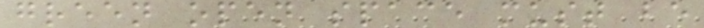green open space must be
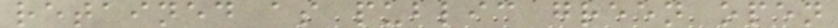retained as public green open
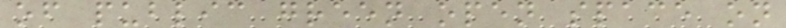of public green open space on
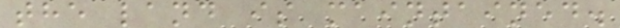the land is maintained.
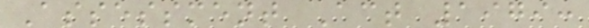Assessment Act 1979:
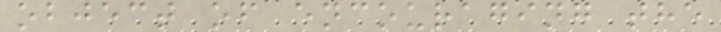object of encouraging the
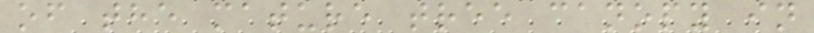of the mature tree canopy in
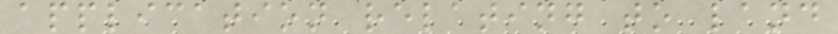application relating to land
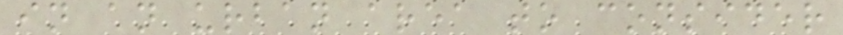in an urban area to consider
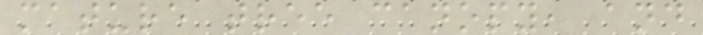mature tree canopy, and
